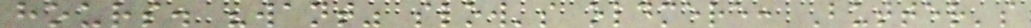hours. "want" slow's oldmere: Butter's
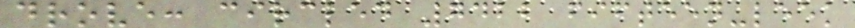drove: circled 7422 fifteen-leek
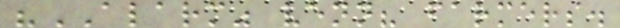"ALARM" venn? farmers.
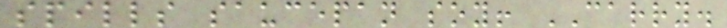spills saucepan soy! CARRY.
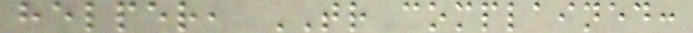helper, TR complained:
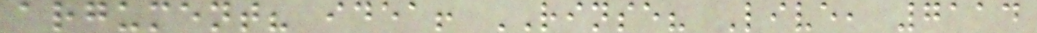argument? idea! RINSE? Live, 7114
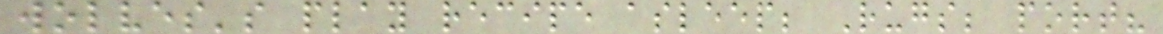wolves's play recipe asleep; Rugs; port?
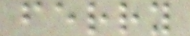ferry
